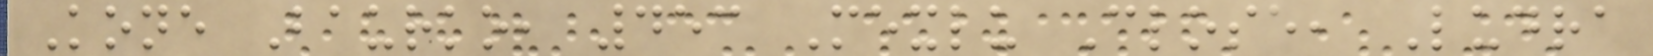Kone Baurko, 453 Mexlu Close, Ludra
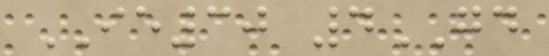IE30 4GD
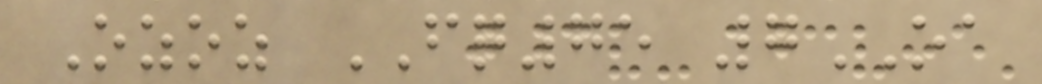Ozoz FQ75 7OA
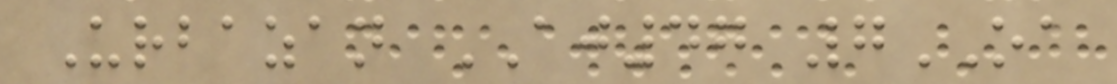Urbazan AJ47 7OA
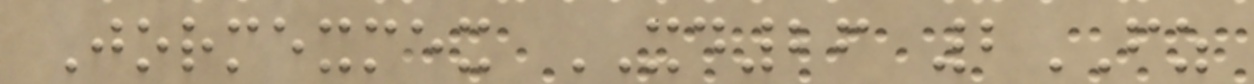Jormexmex XD26 2FZ
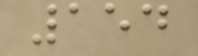154
